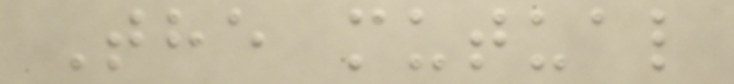The mutual
